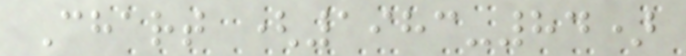Chart (1983-84)
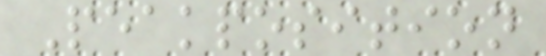Peakposition
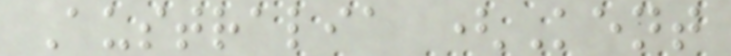Australia (Kent
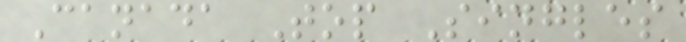Canada Top Singles
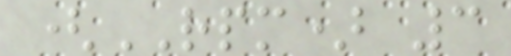(RPM) 3
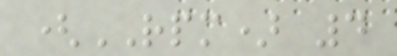(RPM) 4
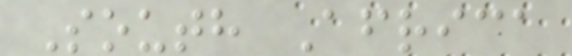South Africa
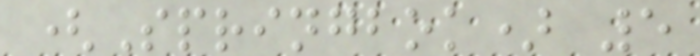(Springbok) 5
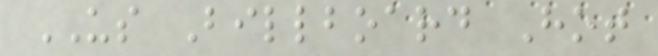US Billboard Hot
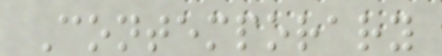Contemporary
